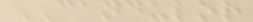CANDULOR
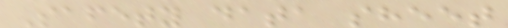Safety data sheet
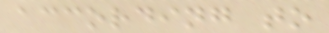according to
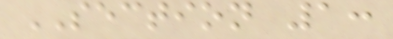SECTION 1:
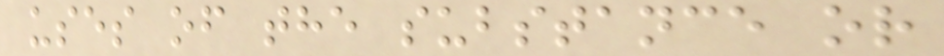uses of the substance or
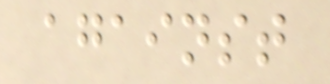against
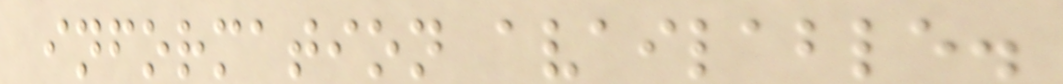information available.
